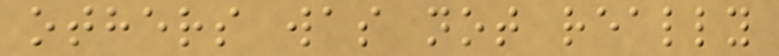others was not really
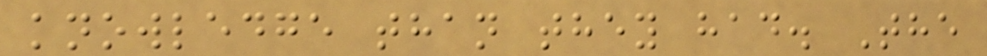knowledge than they had. The
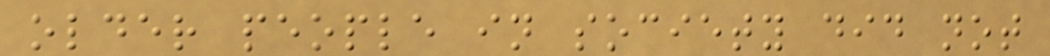older people in society did not
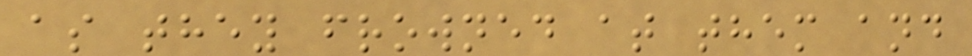as they frowned at them and
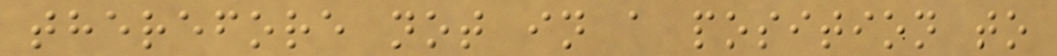therefore not in a position to
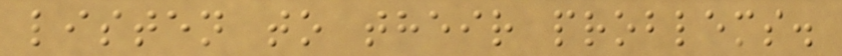listen to their problems.
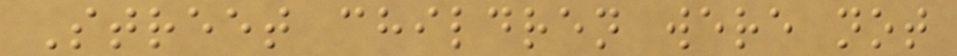Street children were not
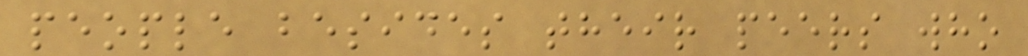people besides their peers who
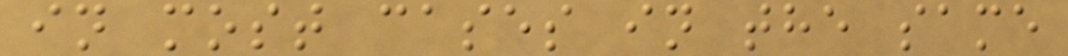in most cases in the same
